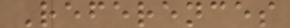References
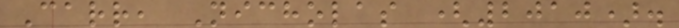Carr, Nicholas (2010).
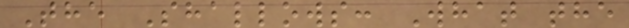The Shallows: What the
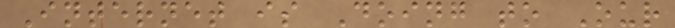Internet is Doing to Our
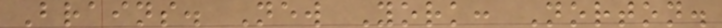Brains. New York: Norton.
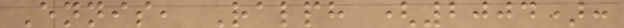Ennis, Ralph (2004):
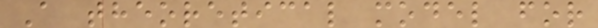A theoretical model for
